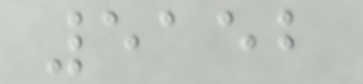5152
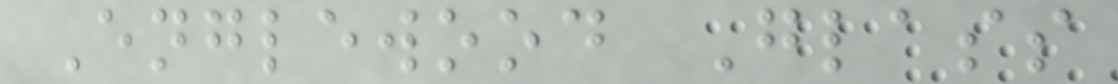Englewood Glass
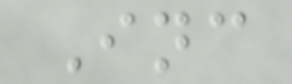Inc
